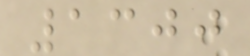1300
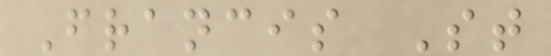Francis St
